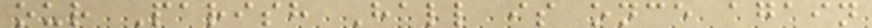our Parish Hall is once again
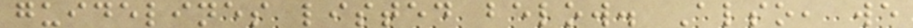guidelines listed below. Also, we
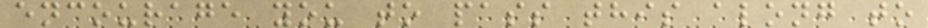encourage you to pass this along to
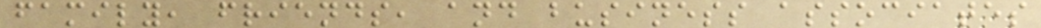family, friends, and business associates
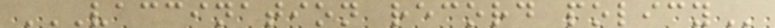VACCINATION RECORD POLICY
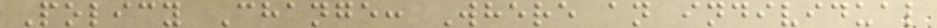Policy Change: Where an individual
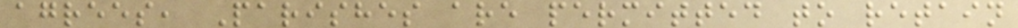agrees, Parishes are permitted to retain
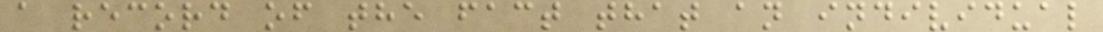a record of the fact that an individual
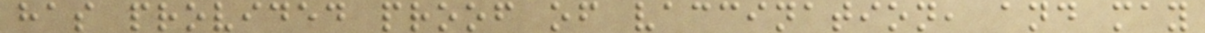has provided proof of vaccination, and may
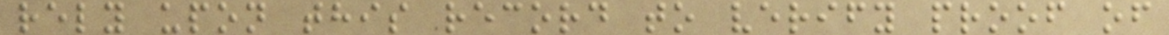rely upon this record to verify proof of
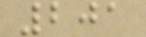201
